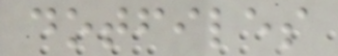dotfiles
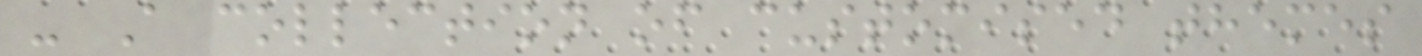- A collection of customised themes
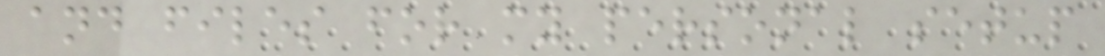and files for my personal setup
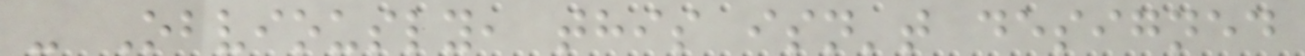- Obviously, this isn't designed
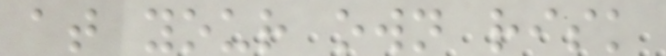at your own risk
